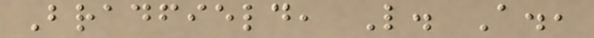Bradfield, L. A.,
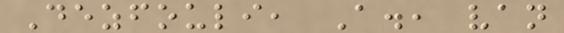Dezfouli, A., van
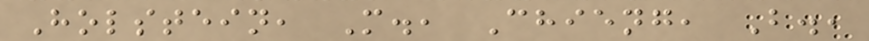Holstein, M., Chieng, B.,
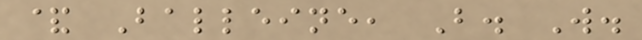& Balleine, B. W.
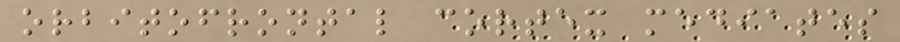orbitofrontal cortex mediates
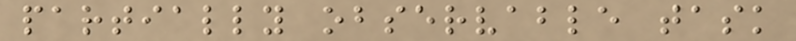partially observable task
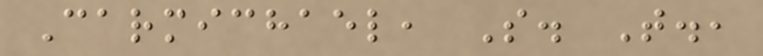Carmichael, S. T.,
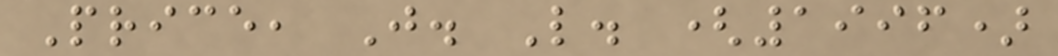Price, J. L. (1996)
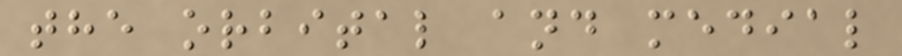the orbital and medial
